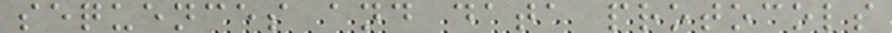sequences and data protocols
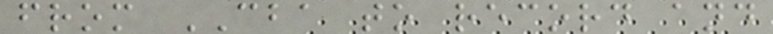from CBA to record and
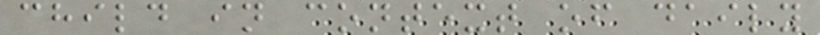child in context of daily
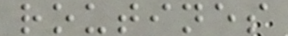routines
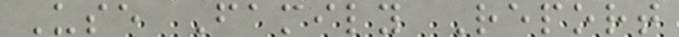Use Family Report
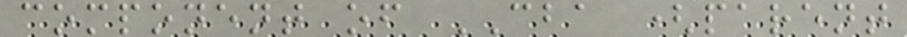component of CBA (parent
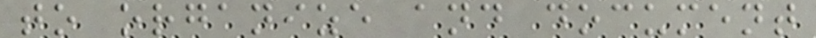to organize and document
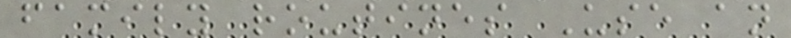family routines Use an
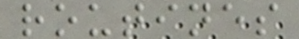routines
